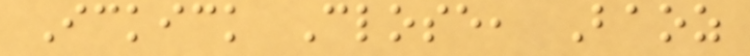Ickick Close, Baoz
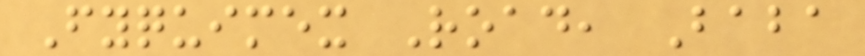Fyquimex Road, Baba
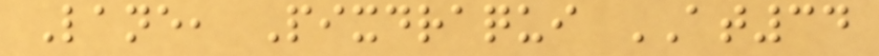Lane, Pixdraqui AT34
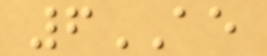6AE
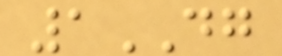1DG
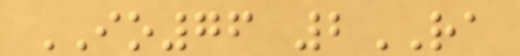IO76 2RA
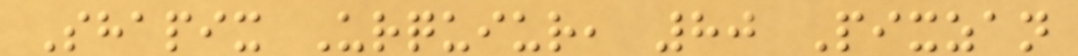Shapix Urquiur, 80 Pixzan
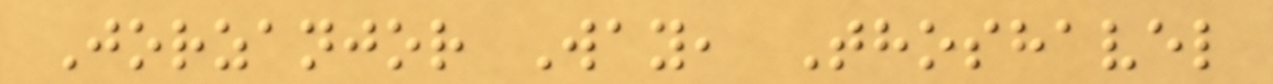Jorzanjor Way, Thoshavel
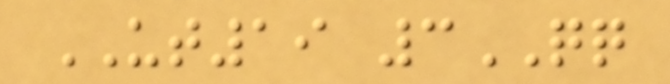UT19 3QQ
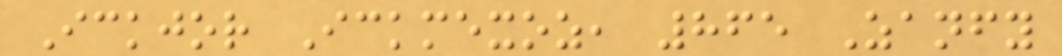Ickjor Ickmexoz, 865 Zanfy
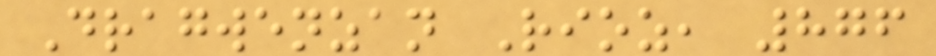Dragwenzan Rioz, 876
